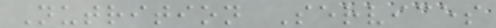Nutrition Services
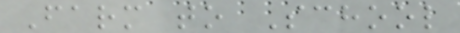Farm to School
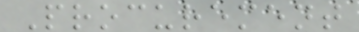Procurement
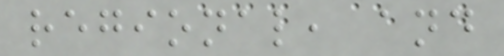regional, and
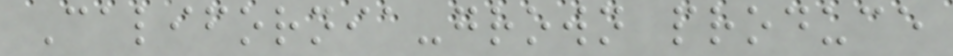California-grown produce
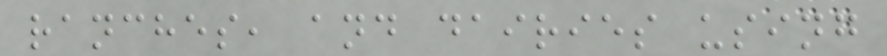ranches, and dairies using
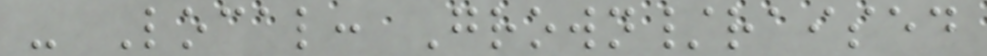- Local: Grown/raised
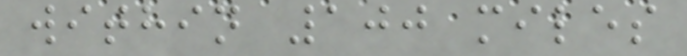within 100 miles
